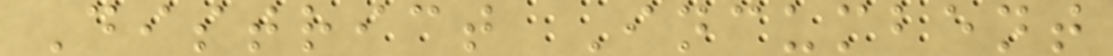District Incumbent
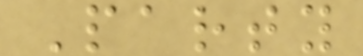Party
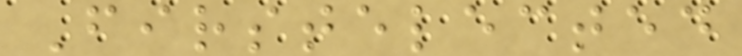Firstelected
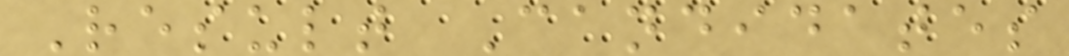Result Candidates
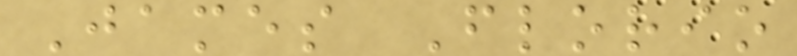James Florio
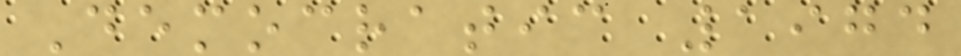Democratic 1974
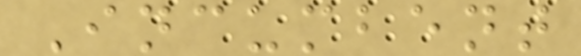Incumbent
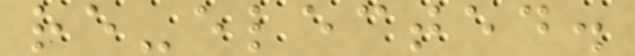re-elected.
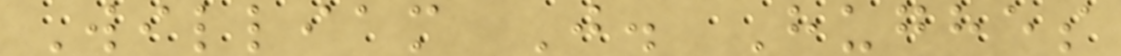William J. Hughes
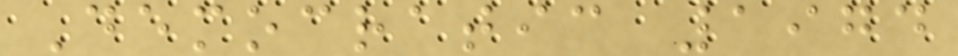Democratic 1974
